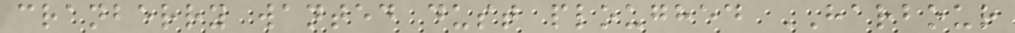cranberry wanted dust ploughed HARBOUR
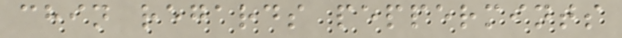chin regards peppermints
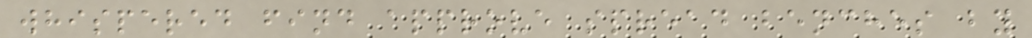whispered find approve spread benches by
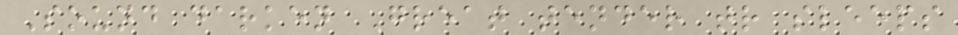Sound darken Great tender tr sleeps
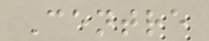Centre
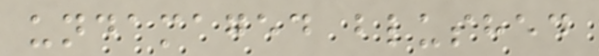undamaged blushed
